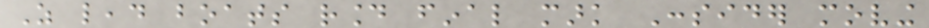As lead boats round final mark Consider moving
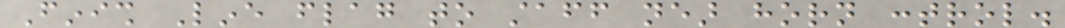Finish Line flag to staff near horn control.
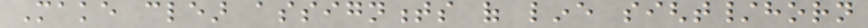Make clear assignments of line sight/horn
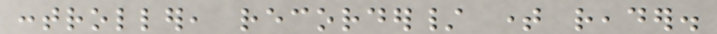controller, recorder/ time reader.
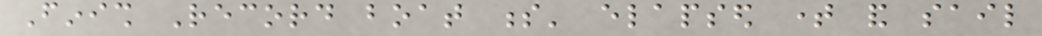Finish Record boat s' elapsed time and sail
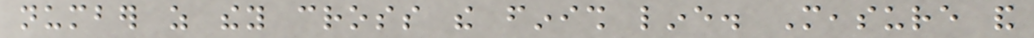number as they cross the finish line. Measure and
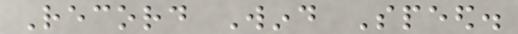Record Wind Speed.
